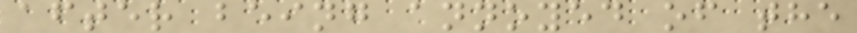after being annoyed of the
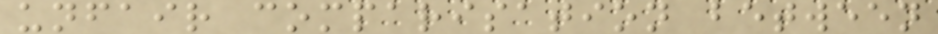unfair comparisation between
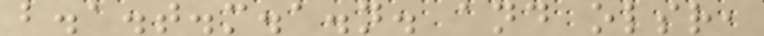b.a.t.m.a.n. and olsr,
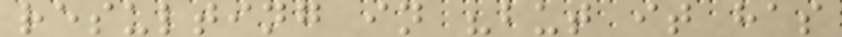resulting in "but it has
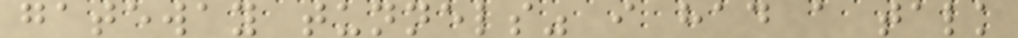gateway tunnels" i had a talk
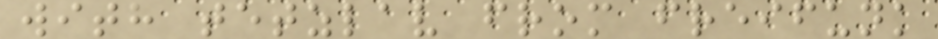with tetzlav from freifunk
